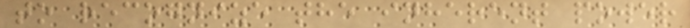to recognize the inherent power
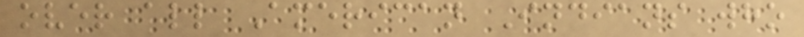over all American Indians who
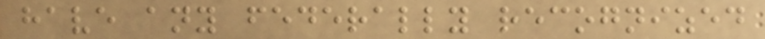have any federally recognized
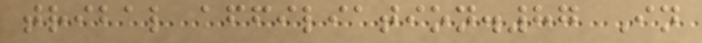tribal affiliation.87 In
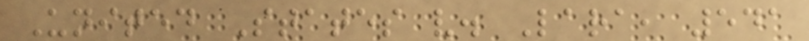United States v. Lara, 541
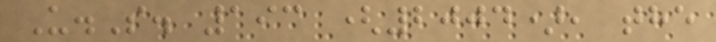U.S. 193 (2004), the
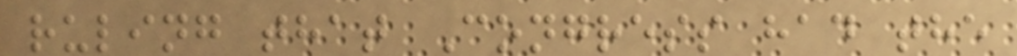ruling that Congress had the
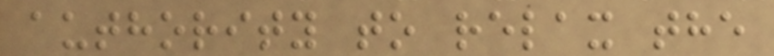authority to relax the
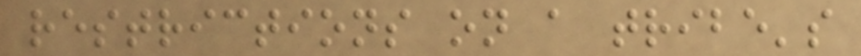restrictions on a tribe's
